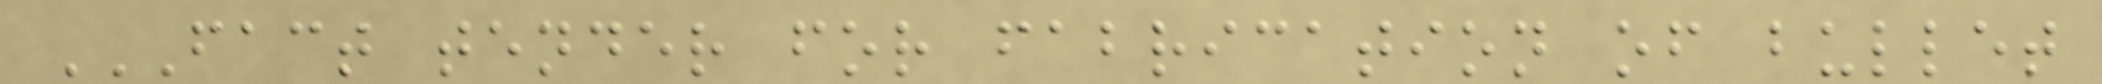FACT TENDER FOR FABRICATION OF BULLET
